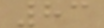83
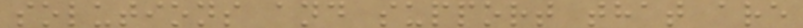solutions and support that are
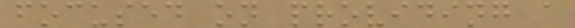focused on providing a
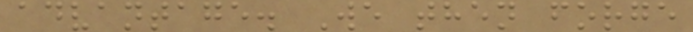advantage. We then forge
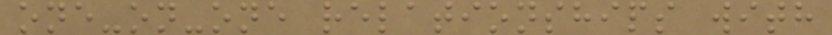one-on-one relationships with
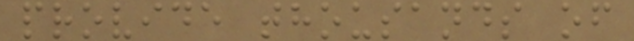provide thousands of
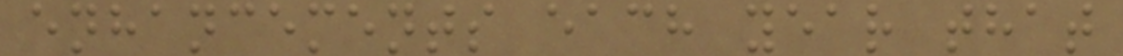enhancements each year that
